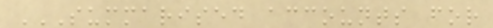SUMMARISED ACCOUNTS FOR
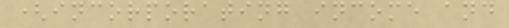(incorporating income and
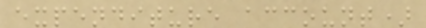expenditure account)
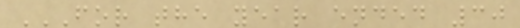FOR THE YEAR ENDED 30
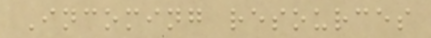Incoming resources
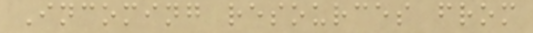Incoming resources from
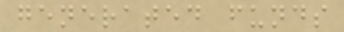generated funds
